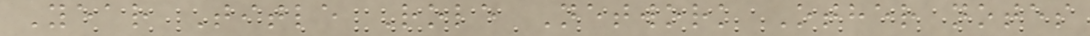Year Title Role Network Other notes
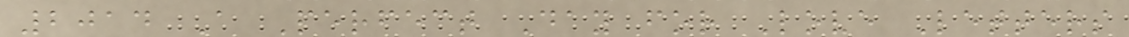2014 A Perfect Day for Love Letters
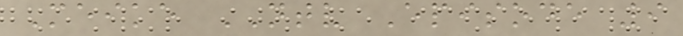Meike NTV Episode 9
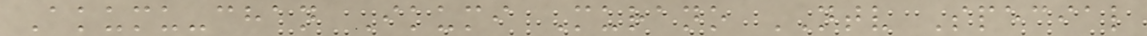Akumu-chan Ikumi Murano NTV Special
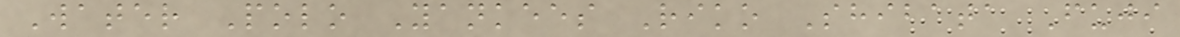Water Polo Yankees Riko Shibata Fuji
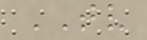TV
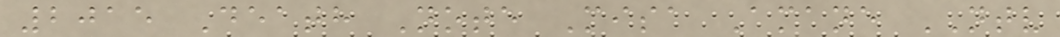2015 Death Note Misa Amane NTV
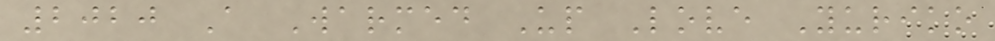2020 A Warmed Up Love Yuriko
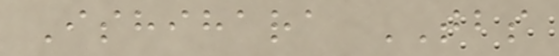Ishihara TBS
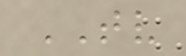TV
